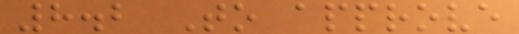8.2 To approve
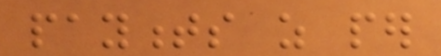payments as per
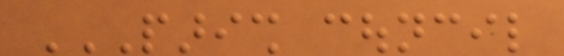PARISH COUNCIL
